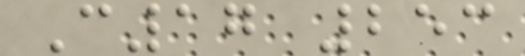C17 253
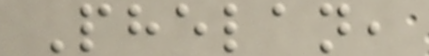Phelan,
